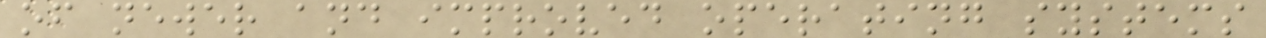of newer and improved operating systems
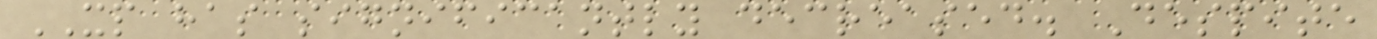XP has significantly decreased. Despite
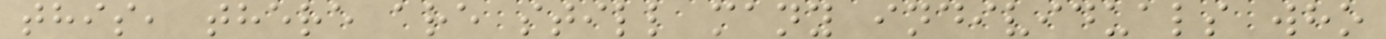this, there are still many individuals who
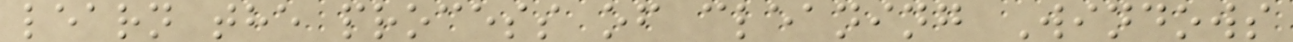learn the process of cleaning Windows
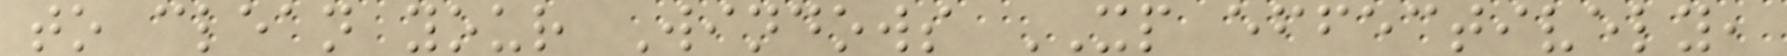to clean your Windows XP effectively,
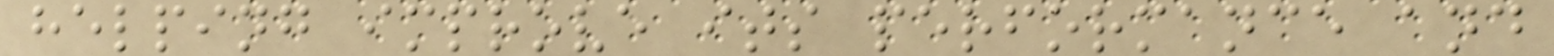helping improve its performance and
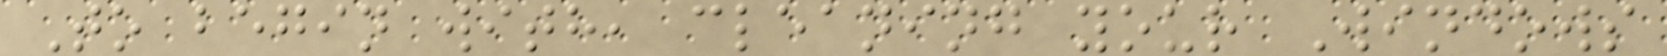To begin with, cleaning your Windows
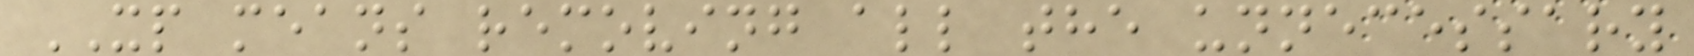XP means removing all the unnecessary
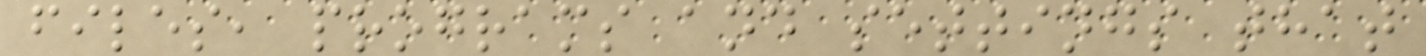files, programs and settings that
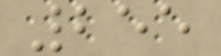255
